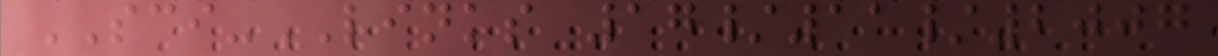SCI-LINKS 17/11/2007
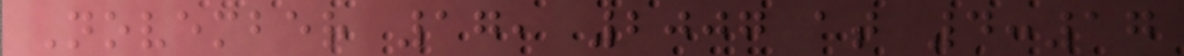November 17, 2007 at 4:17
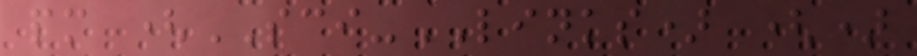pm (SCI-LINKS) ()
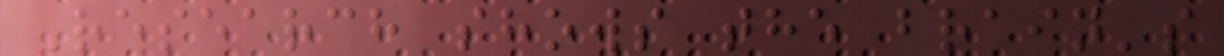Research shows the brain's
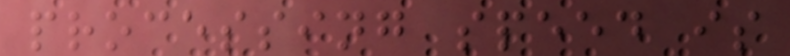processing speed is
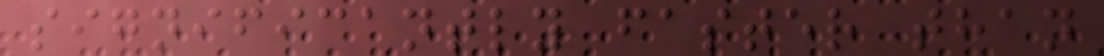significantly faster than
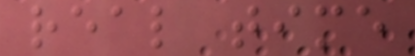real time
